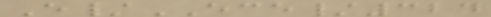E/ECE/324
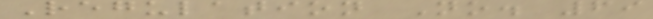Regulation No. 69
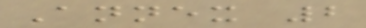Annex 2
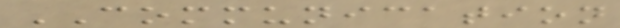COMMUNICATION
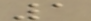1
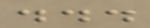...
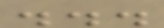...
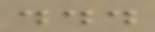...
